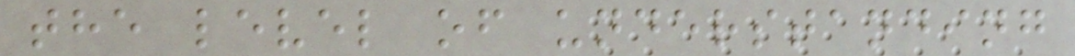the level of understanding
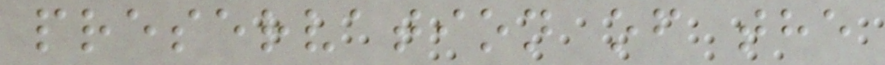preservation of the
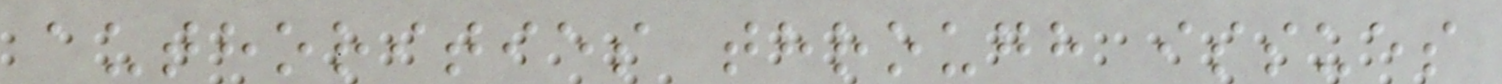authorities through issues
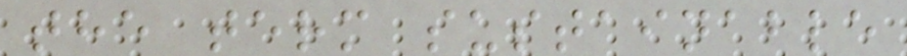the term sustainable
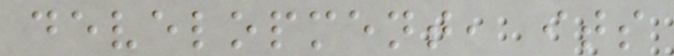development, its
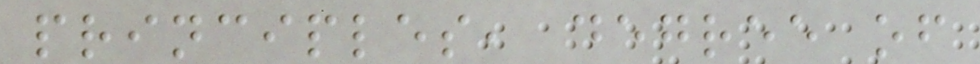principles, degree of
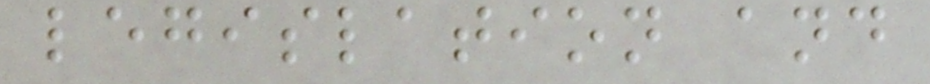legislation and
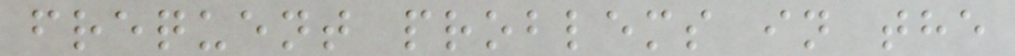frequent problems in the
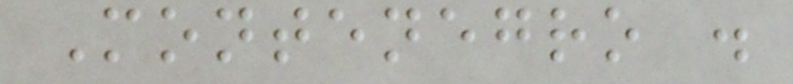Montenegro .
